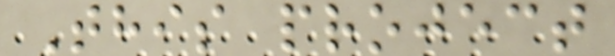This project
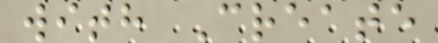with Create
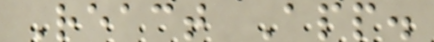React App.
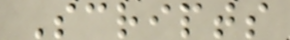Scripts
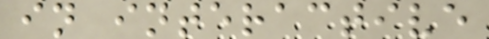in interactive
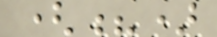(?)
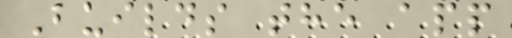Builds the app
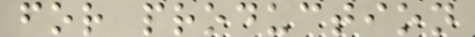for production
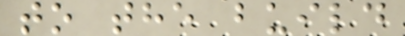to the build
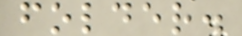folder.
